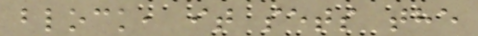block, it sets the
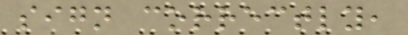sign correctly,
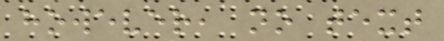however, no text
